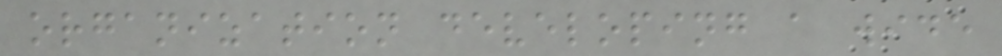organization developing a wide
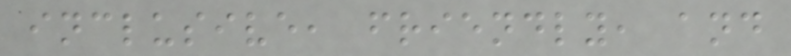inclusive, friendly, and
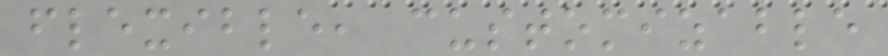flexible, customizable
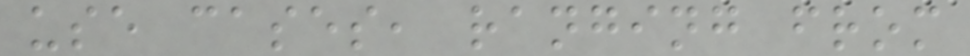use cases, ranging from
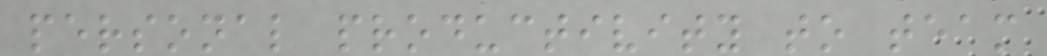personal productivity to team
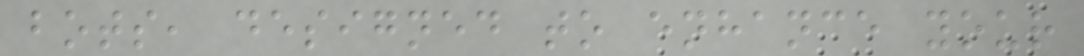bots, designed to enhance your
